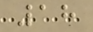18
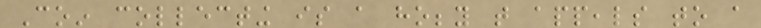Coin collecting is a hobby that appeals to a
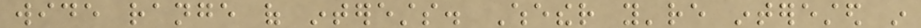wide range of interests. Whether you're interested in
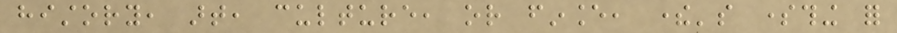history, art, culture, or finance, there's something for
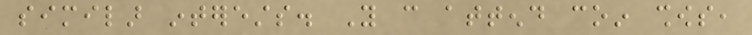similar interests. You can attend coin shows,
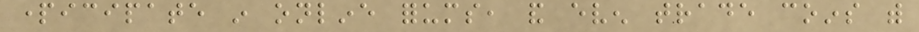participate in online forums, and even trade coins with
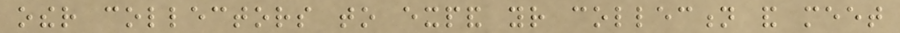other collectors to expand your collection and meet
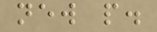new people.
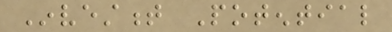Investment Potential
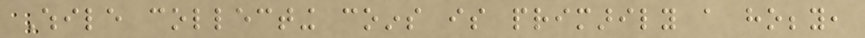While collecting coins is primarily a hobby,
